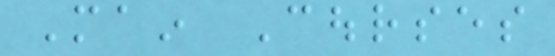Main Courses
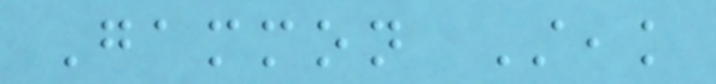Gammon Steak
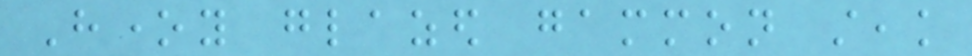Honey glazed gammon steak
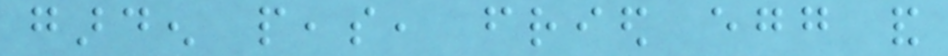garden peas, fried egg and
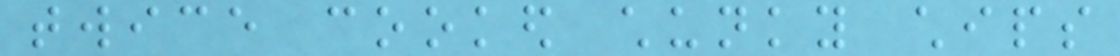twice cooked chunky chips
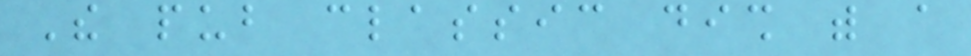The pub classic dish with a
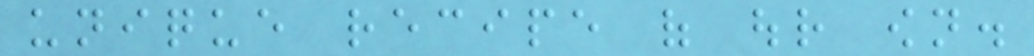unique recipe of our own.
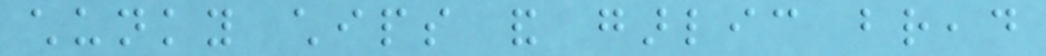chunky chips and garlic bread
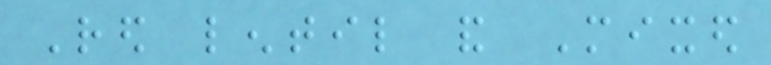Red lentil and Mixed
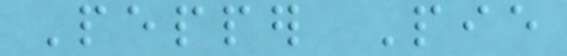Pepper Pie
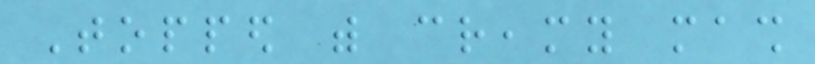Topped with creamy mash
